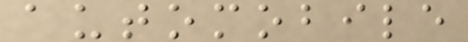automobile
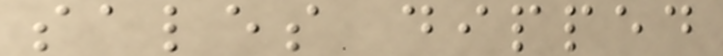sales dipped
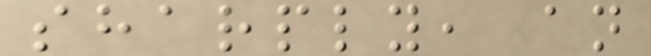sharply, an
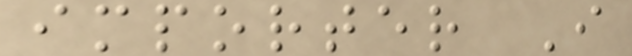importer I
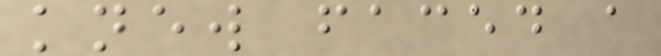knew faced a
